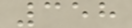358
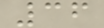36
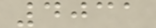4031
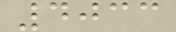4033
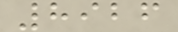8926
